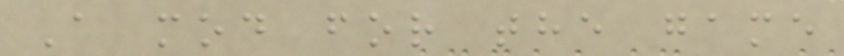A mod for the game
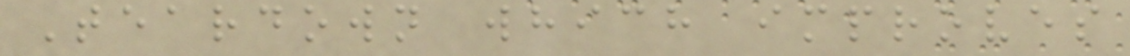Teardown which improves
